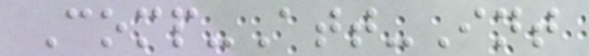Comp-Att-Int
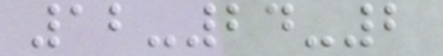12-24-2
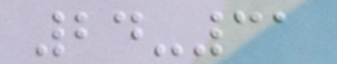24-31
